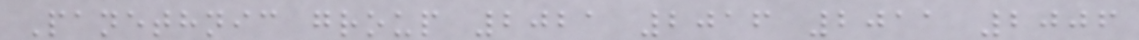Panethnic group 2021 2016 2011 2006
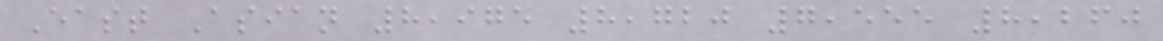East Asian 8,975 8,720 7,555 8,260
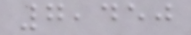7,450
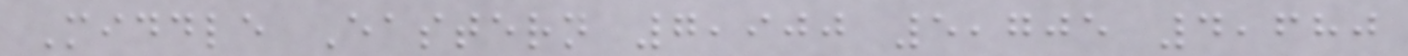Middle Eastern 7,900 5,705 4,680
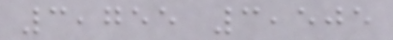3,755 3,505
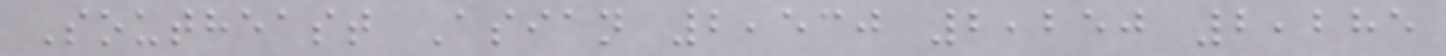Southeast Asian 2,530 2,250 2,285
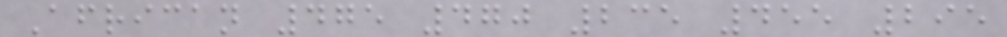African 475 470 235 455 295
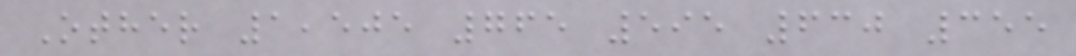Other 1,505 765 595 630 355
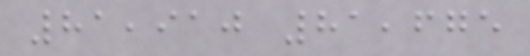81,910 81,675
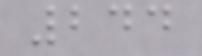244
